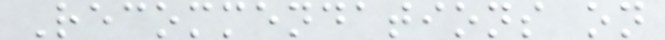Recommendations on
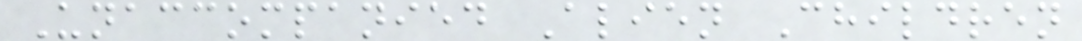Unaccompanied Alien Children
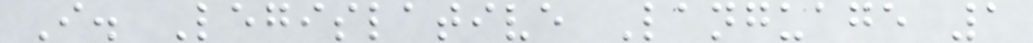I. Legislative Language 1
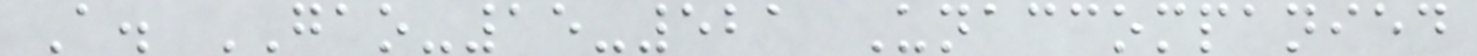A. GAO-15-521 Unaccompanied
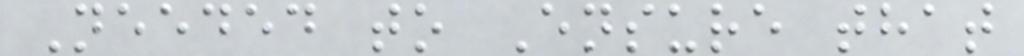Needed to Ensure that
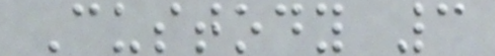Custody 3
